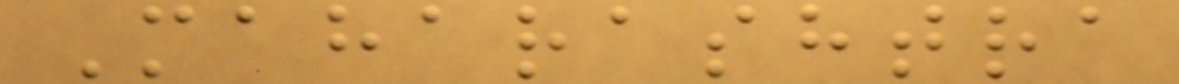Maharashtra
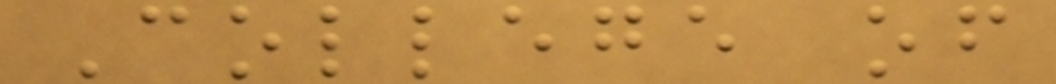College of
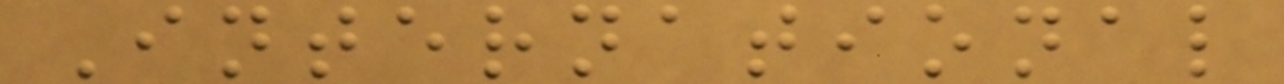International
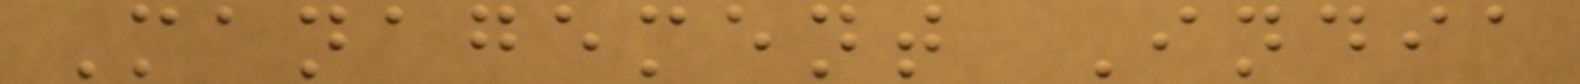Management India
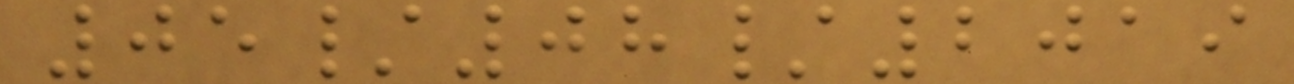05/08/2019
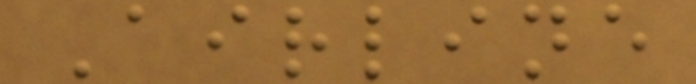Airline
